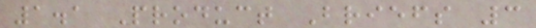1.1 Product Briefs 3
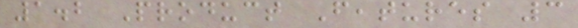1.2 Product Features 3
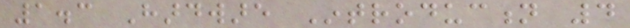1.3 Hardware Introduction 4
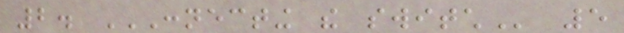2. CONNECTING THE SWITCH 5
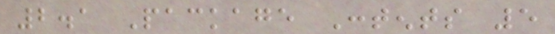2.1 Package Contents 5
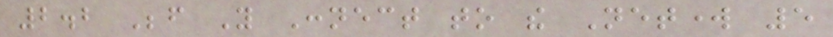2.2 Before You Connect to the Network 5
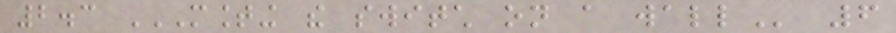2.3 MOUNTING THE SWITCH ON A WALL 6
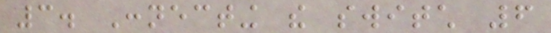3. Connecting the switch 6
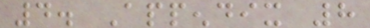4. Appendix 8
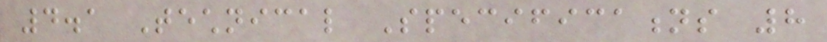4.1 Technical Specifications 8
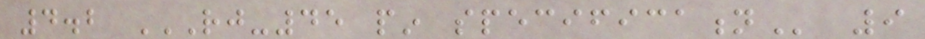4.2 RJ-45 PIN SPECIFICATION 9
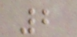2
